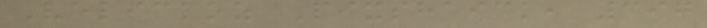Velickoz Pixshaick, 397
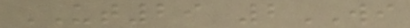UT29 2WI
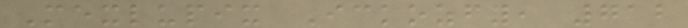Mexlupix Ickozfy, 712
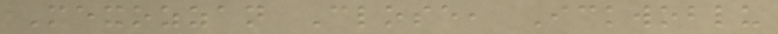Mexozzan Close, Ickwoblu
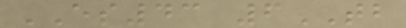ES43 6TB
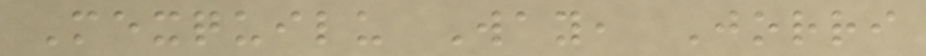Mexquilu Way, Jorri
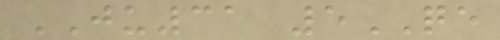JU31 5QE
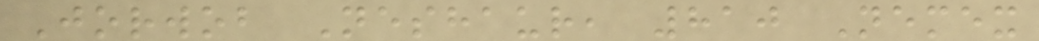Jorwob Neshaur, 810 Nemex
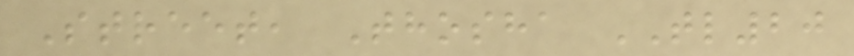Street, Thosha TL20
